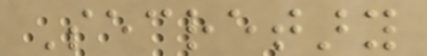Secretary
